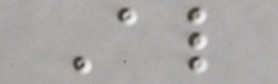Al
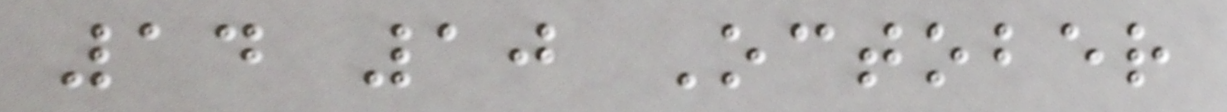14 10 October
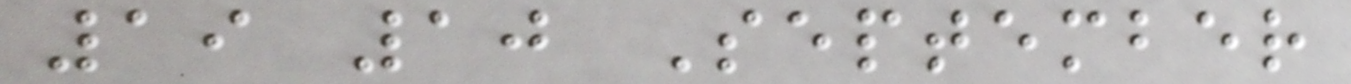19 10 September
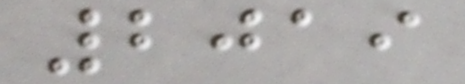2019
